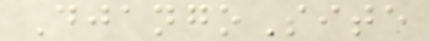DjangoSite
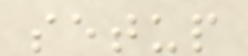setup
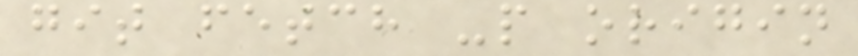git fetch -p origin
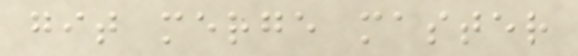git merge master
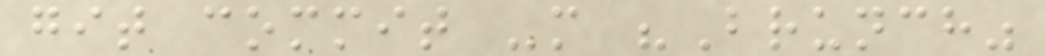git commit -m "Brunch"
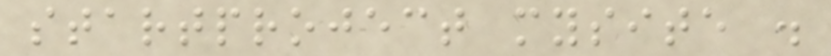startproject mysite .
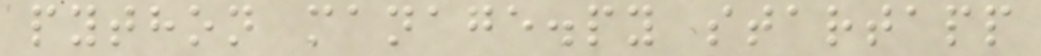python manage.py startapp
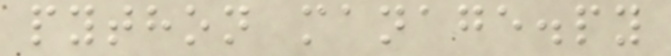python manage.py
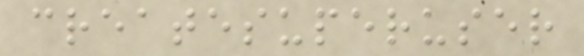createsuperuser
